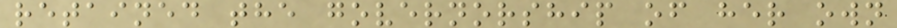retained the governorship of her own
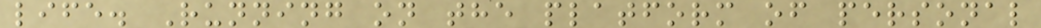life. Running on the platform of personal
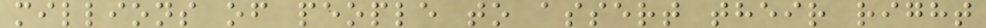millions of people to assert their right
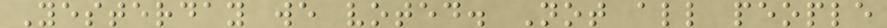Yesterday we voted. Not all people
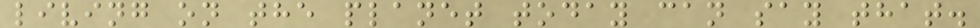living on the planet today can say that.
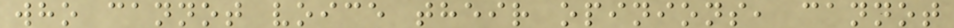who cannot voice their opinions, cannot
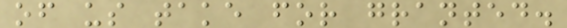of us take for granted.
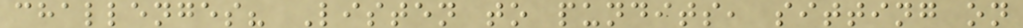challenges? Listen to pundits, sitting on
